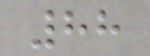88
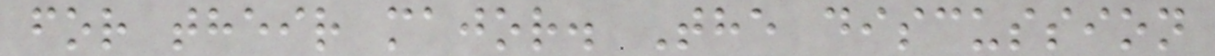for their major. The discussion
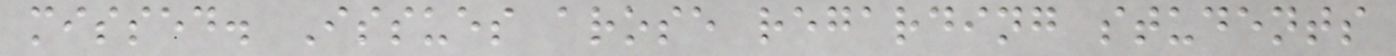missed. Issues arose regarding students
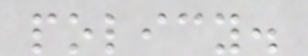policy.
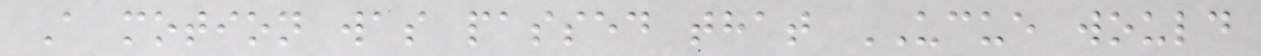A motion was passed that UCUE would
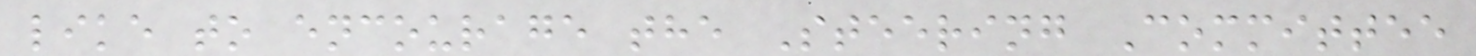like to encourage the Steering Committee
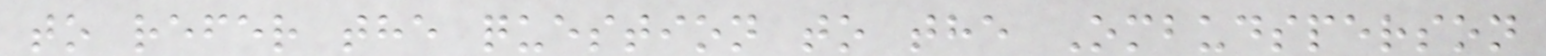to refer the question to the Ombudsperson
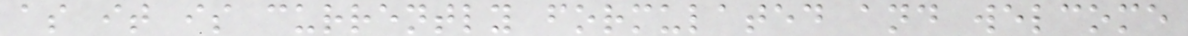as it is currently formulated and welcome
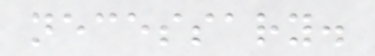necessary.
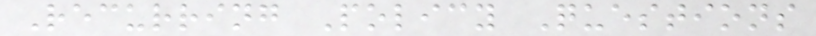Recurring Policy Questions
